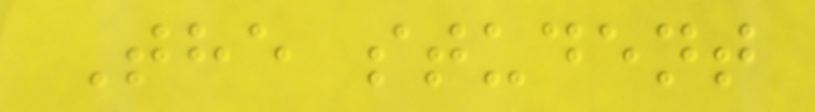The student
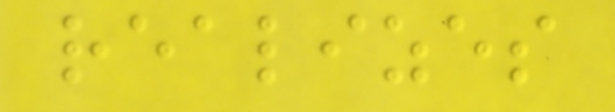realizes
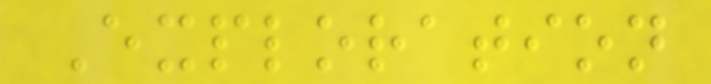Exploration
